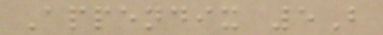Appendix 5B
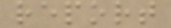report
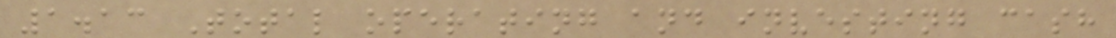1.13 Total operating and investing cash
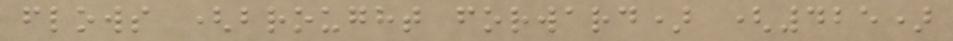flows (brought forward) (425)
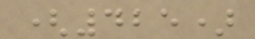(425)
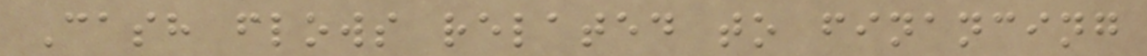Cash flows related to financing
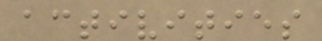activities
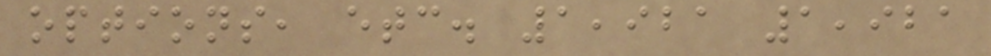options, etc. 1,921 1,921
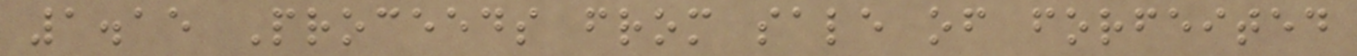1.15 Proceeds from sale of forfeited
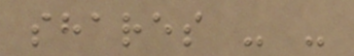shares - -
